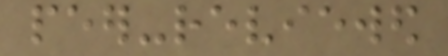peer-reviewed
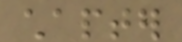chapter
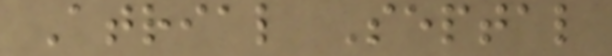Atrial Septal
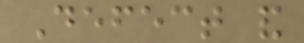Defect and
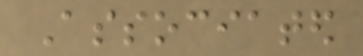Associated
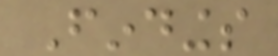Findings
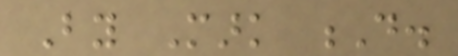By Mark D.
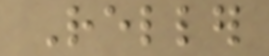Reller
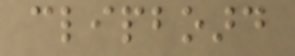clipboard
